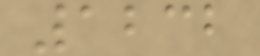1232
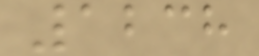1238
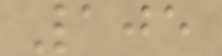105
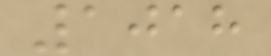1018
